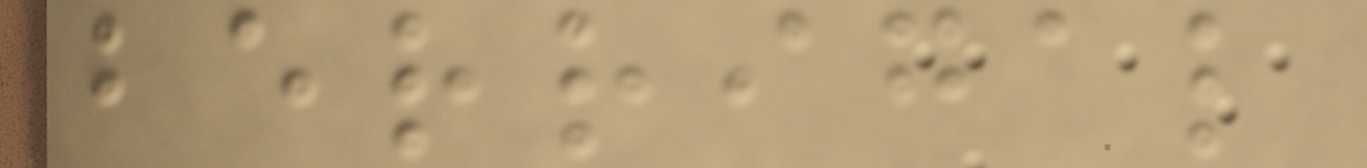berrigal
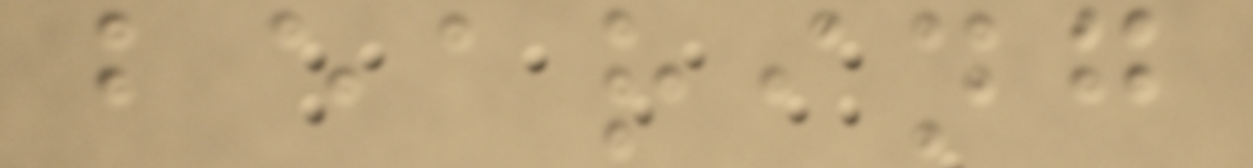bearing
